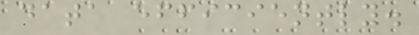data efficiently.
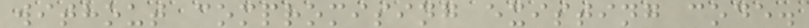without compromising existing code.
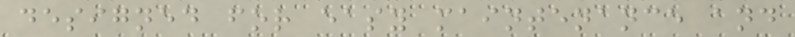designed for easy maintenance and
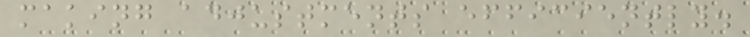making adjustments efficiently.
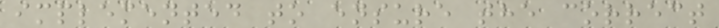implemented to ensure the correct
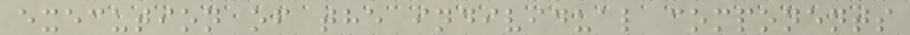execution of the individual components
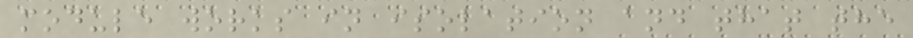module works in isolation and that the
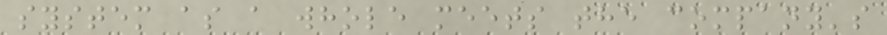system as a whole meets the company's
